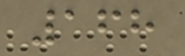168
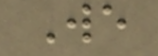We
